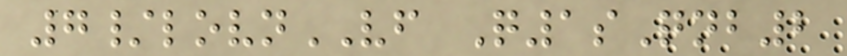7/lovnVF Q1sQnb2
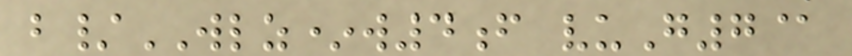b/WLZ*w4f vuG7@
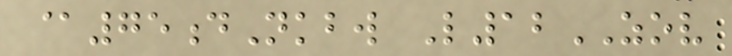@75dNkbw L12ZOV
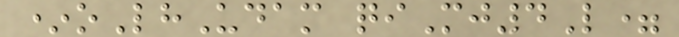*oLhUdam qiMj4L=
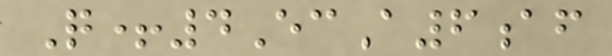Q+4EcA6af
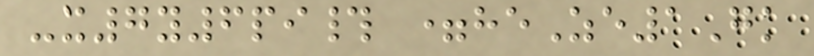-x7y6pi# =heZe1Gk
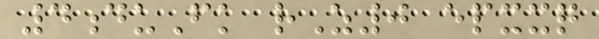4duFk rZ0 epxxq
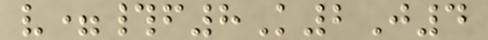v=#f8K2J4
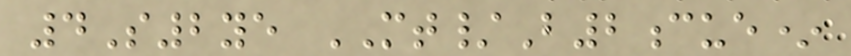4S2ye MT/B2cue*
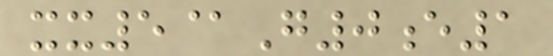xx5@G0e1
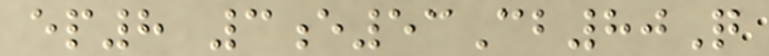ep8 3e53Cb80Q
